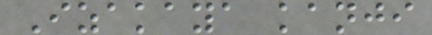Izakaya kanji
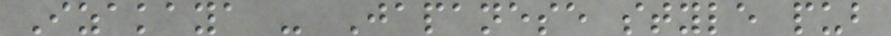Izakaya - Japanese style pub
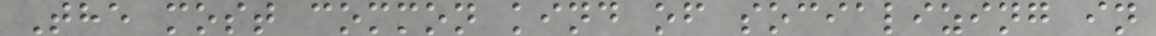The most common kind of socializing in
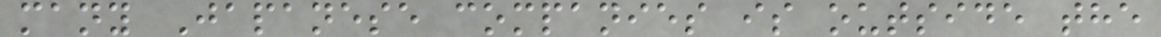many Japanese companies is outside the
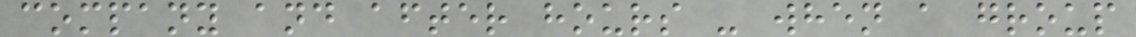company and after hours - when a group
